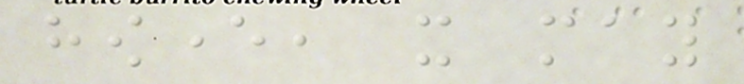however, it may
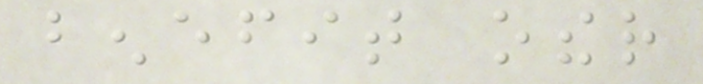benefit other
